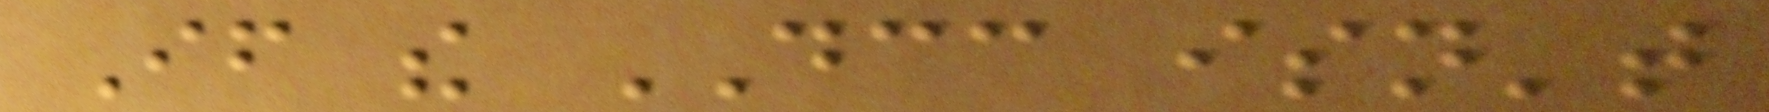If the DCC isn't
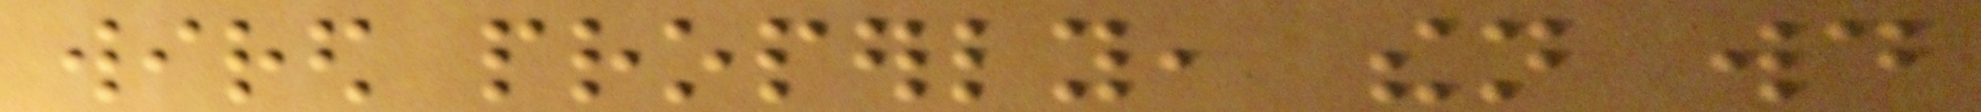wired properly, then would
